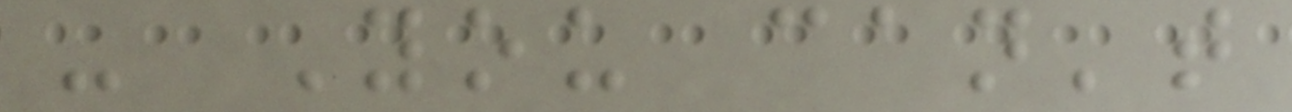- You can't
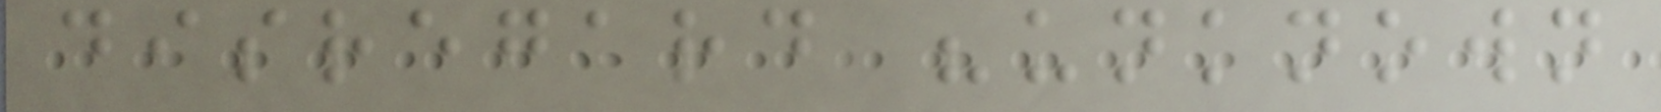disregard "unknown
